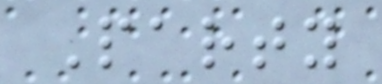Party
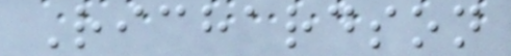Richardson
